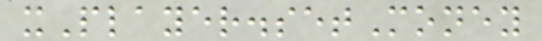xPlayer.setMoney
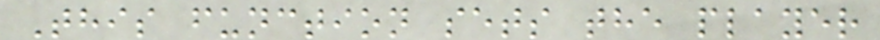This function sets the player
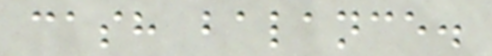cash balance.
